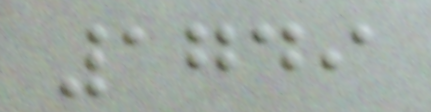1749
